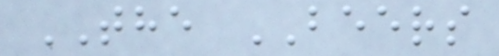THE BEERS
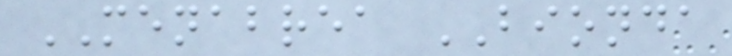MENABREA BIONDA
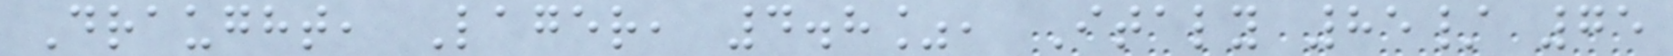Draught, Lager, 4.8%, Italy 85/ 75
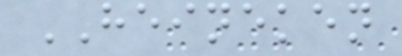HEINEKEN
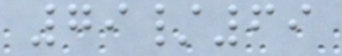79/69
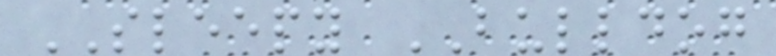SLEEPY BULLDOG
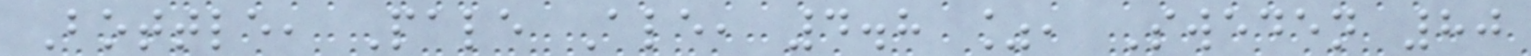Bottle, Pale Ale, 4.8 %, Sweden 80
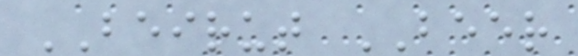BEIRUT BEER
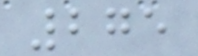275
